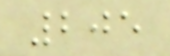205
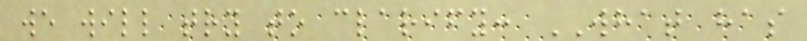we will try to clarify: WHAT has
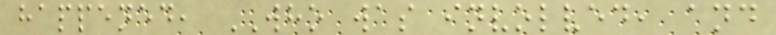happened, WHO was involved, and
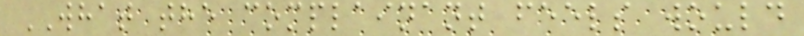WHAT the complainant feels would
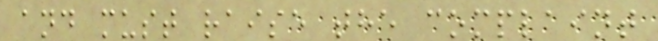and must raise the complaint
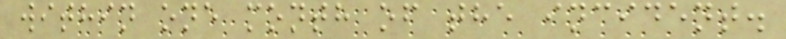within one month of the incident.
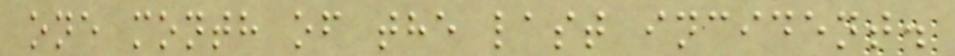one month of the last incident.
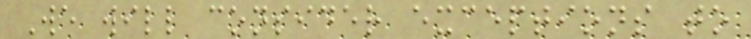We will consider exceptions to
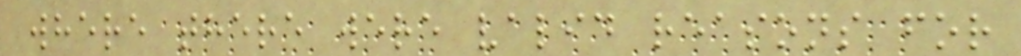where there were valid reasons for
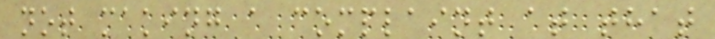not making a complaint at that
